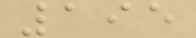195
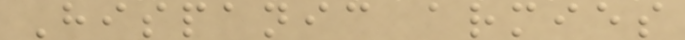Hispanic armies
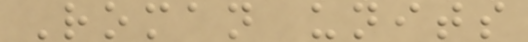Roman units
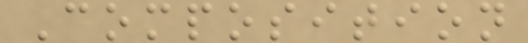Composition
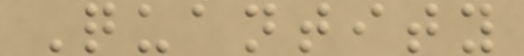Quantity
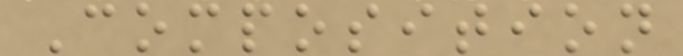Composition
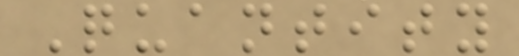Quantity
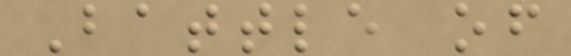Battle of
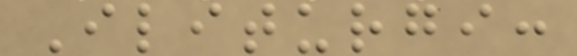Iliturgi:
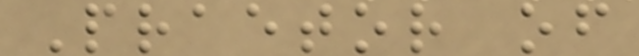Praetor of
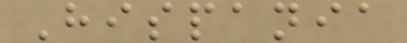Hispania
